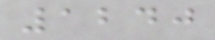1240
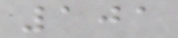101
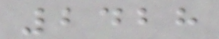2428
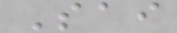Sai
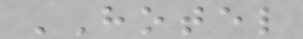HOTEL
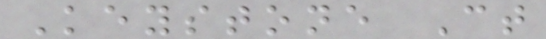Keystone Ct
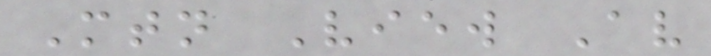Mtn View Av
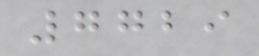7729
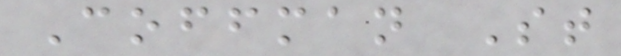Coffman St
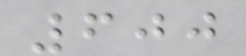600
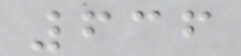636
